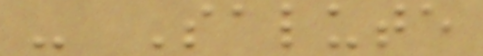- Salute
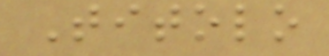Titolo
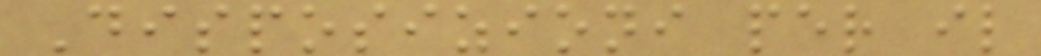Disposizioni per il
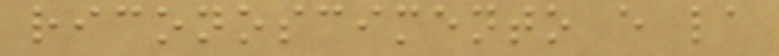riconoscimento e la
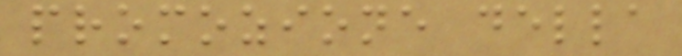promozione della
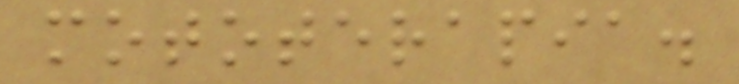mototerapia.
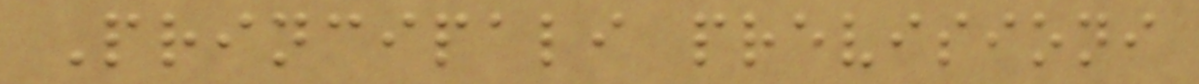Principali previsioni
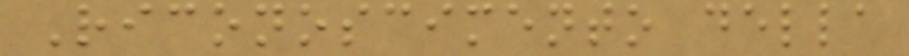Riconoscimento della
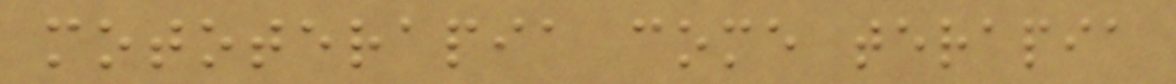mototerapia come terapia
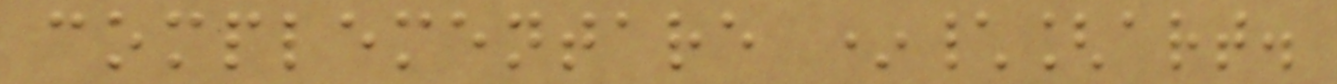complementare *\[art.
